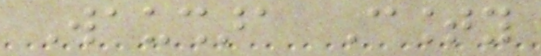Waushara County
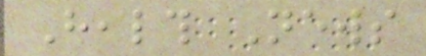Health News
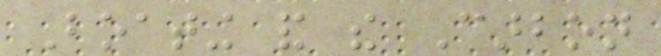Boating and the Carbon
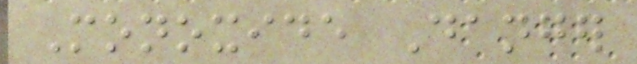Monoxide Danger
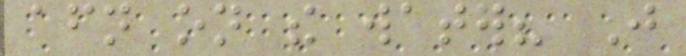afternoon on the water? Just
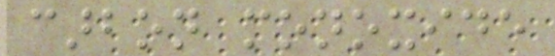carbon monoxide
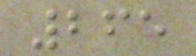265
